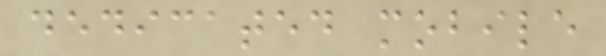dedicated mobile
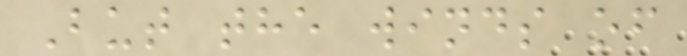But the winds of
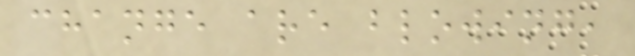change are blowing,
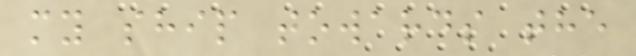my ship towards the
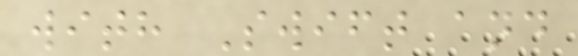with Swift and
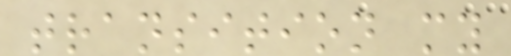transition my
